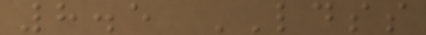8.5 LDSS
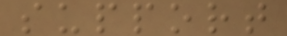support
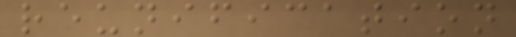reunification
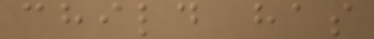child has
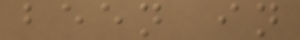been in
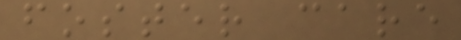foster care
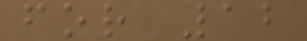for 12
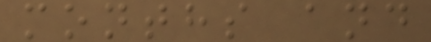months and
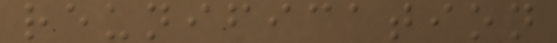reunification
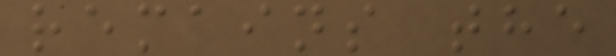remains the
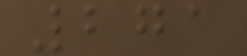271
